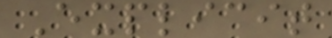Explicit
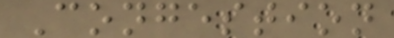Congestion
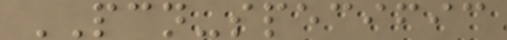PCN-specific
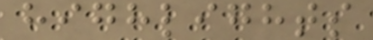highlights
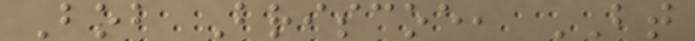Bob Briscoe, BT
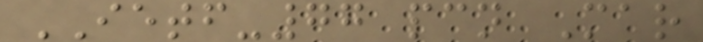IETF-77 pcn Mar
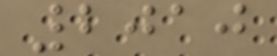2010
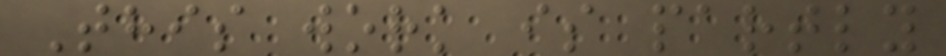This work is partly
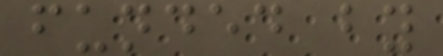funded by
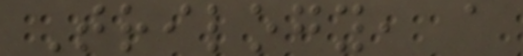Trilogy, a
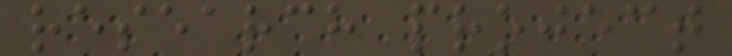research project
